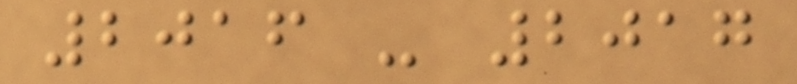2016 - 2017
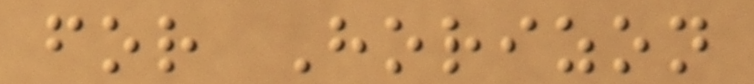for Horizon
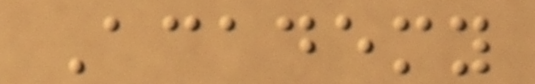Academy
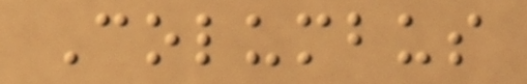Columbus
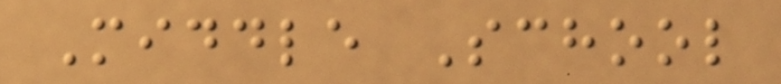Middle School
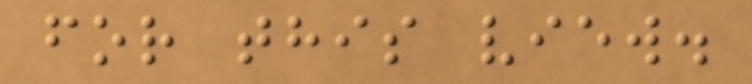for this view.
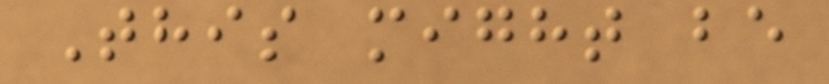This might be
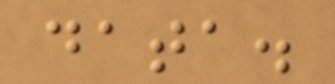data.
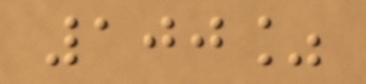100%
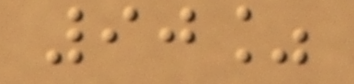90%
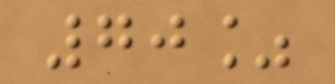70%
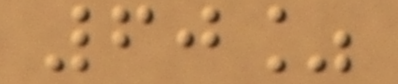60%
